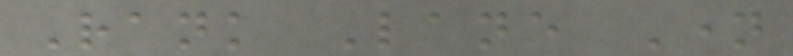Rank Lane Name
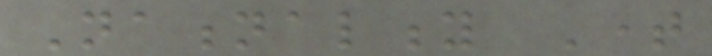Nationality Time
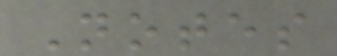Notes
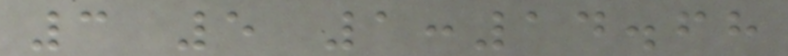3 5 1:14.68
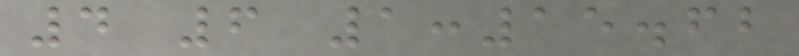4 6 1:15.62
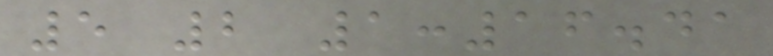5 2 1:16.41
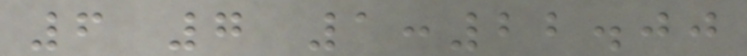6 7 1:22.00
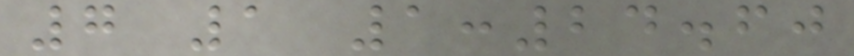7 1 1:24.60
